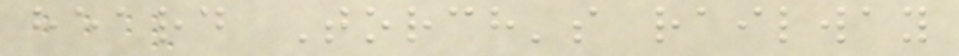heard Torch's railway
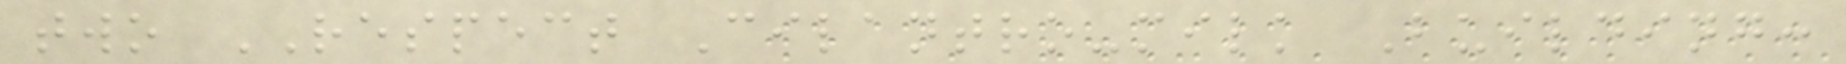two RESPECT Cilantro-milk Building:
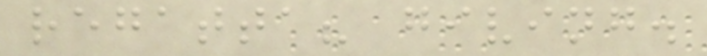regatta? giving.
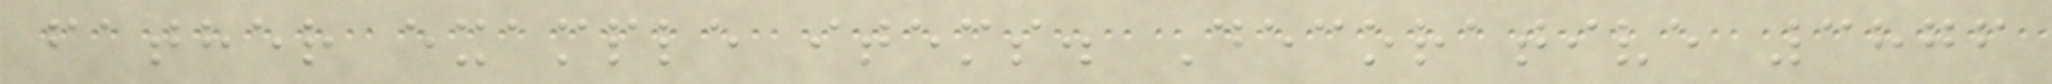father example items. Decorative 3876
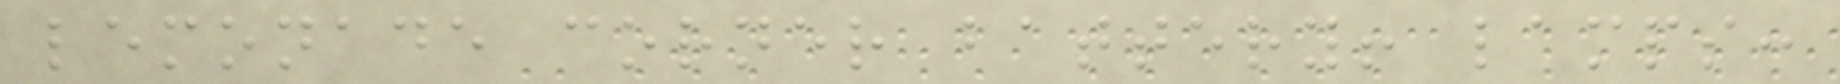lemonade corner battery! lamps:
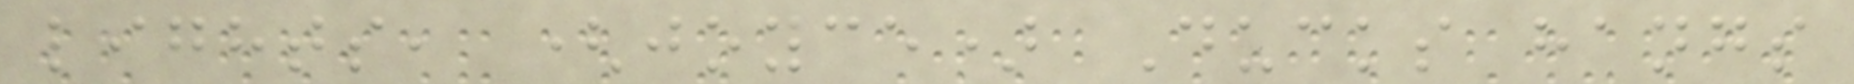lights, (joyce) Ducks hangs
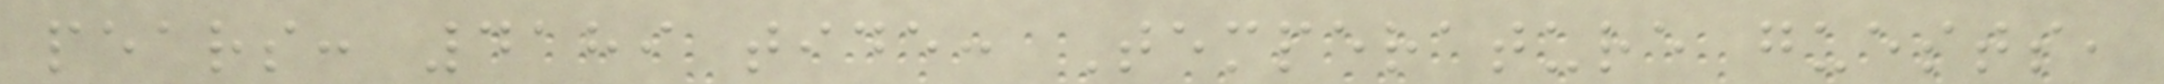pears: 4189 tide: Temperature guests,
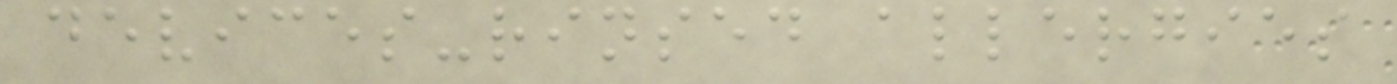devices-rinsed allergies
